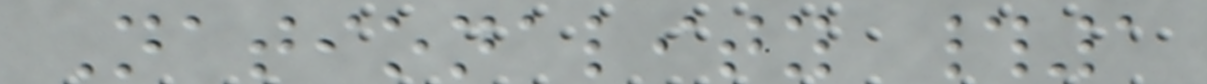Nationality #1
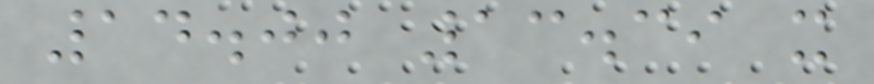14.00 13.39 x
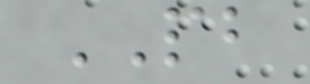PB
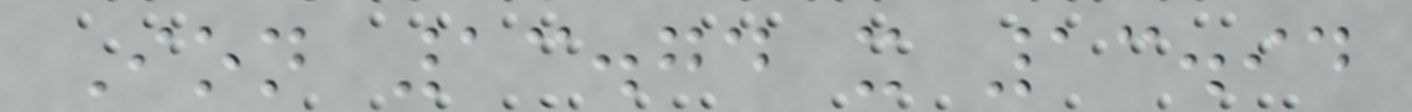Ion 13.74 x 13.94
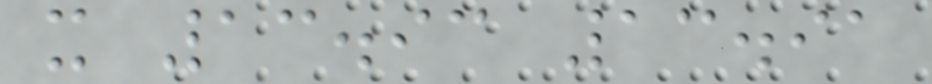x 13.93 13.91
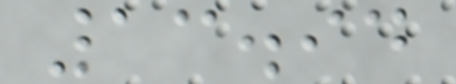13.94
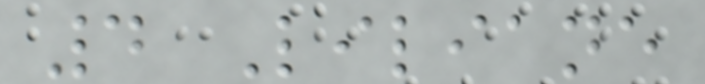4 Liliane
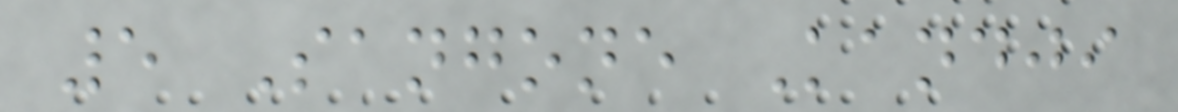5 Sangone Kandji
